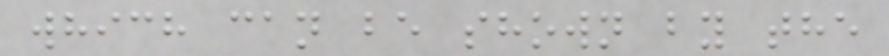which can be shown by the
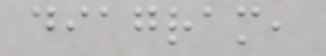diagram,
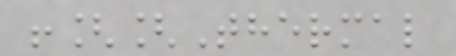![[Thermal
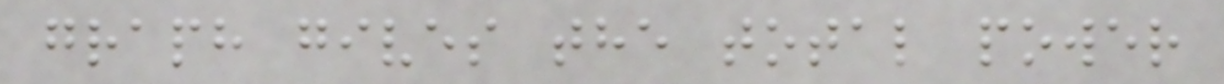graph gives the total power
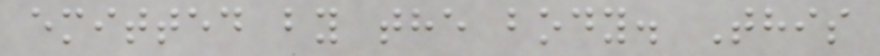emitted by the body. This
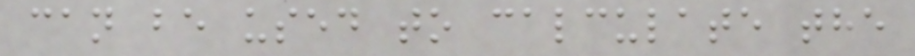can be used to calculate the
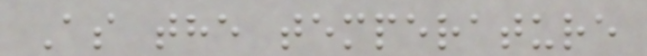As the temperature
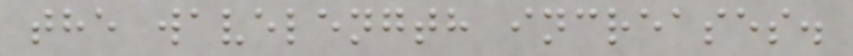the wavelength increases.
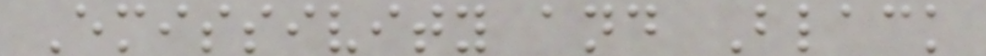Emissivity and Black
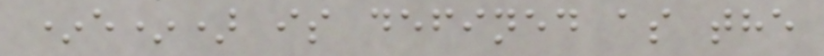*e*) is defined as the
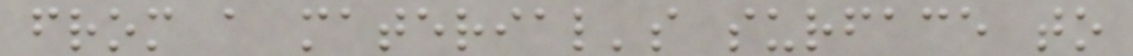from a material's surface to
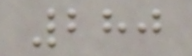280
